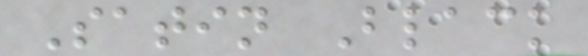Satin Black
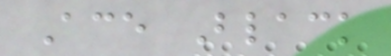Ace Black
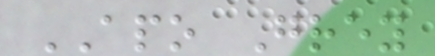APO Grey
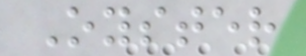Oyster
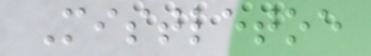Mistletoe
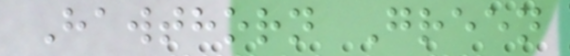Hawthorn Green
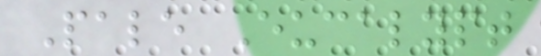Pale Eucalypt
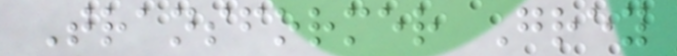Transformer Grey
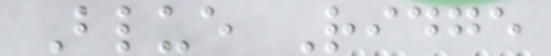Blue Ridge
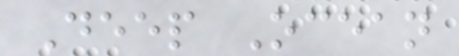Deep Ocean
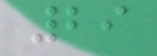29
